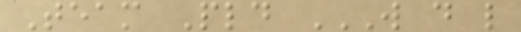Team Pld W D L
